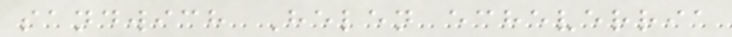sandwich Helen echeverria
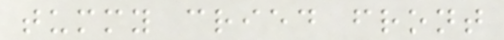tummy cried front
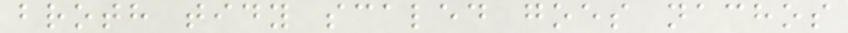broth tidy scaled goes nachos
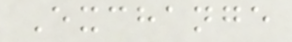Exchange
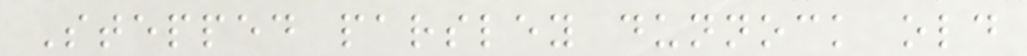Stepped parsley dunnock old
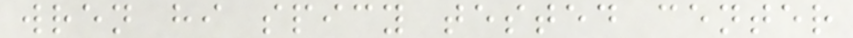wren hi spicy tested center
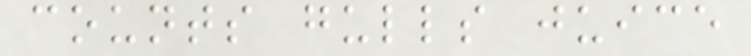counts gulls juice
